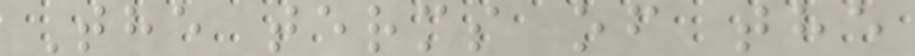The terms of the
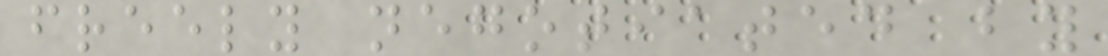freely negotiated by
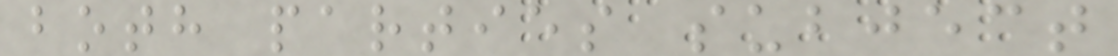both parties subject
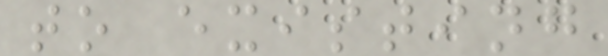to existing
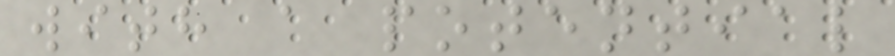with a potential
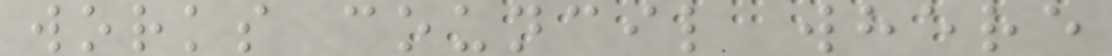works council where
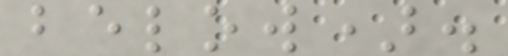below).
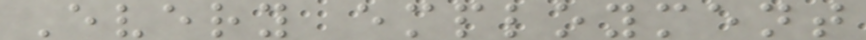Every employment
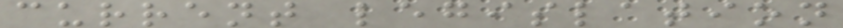current legislation
